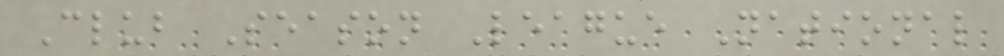Club Season League National
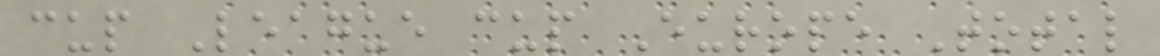cup League cup Europe Total
